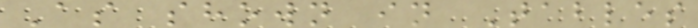As shown in Tables
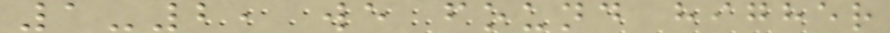1-2, we found higher
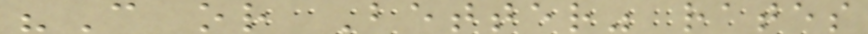"C or Better" rates
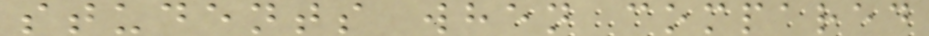students when compared
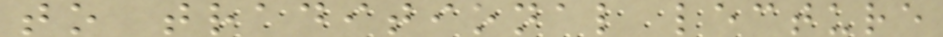to traditional lecture
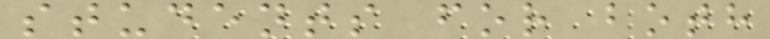students for both
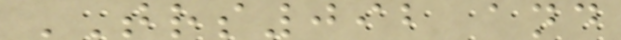TRS092 and
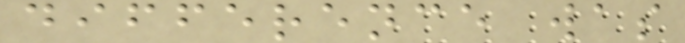difference was
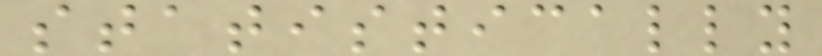statistically
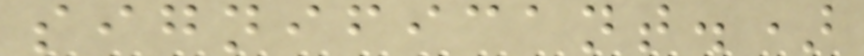significant.)
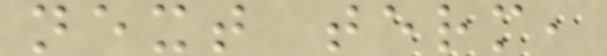next term,
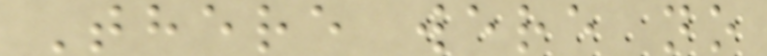There were no
